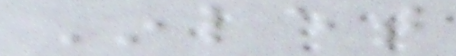Inlet
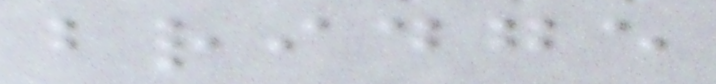bridge
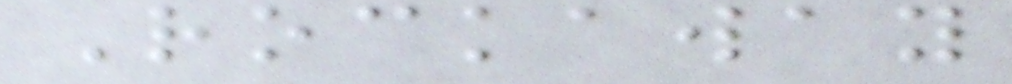Rockaway
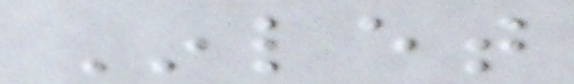Inlet
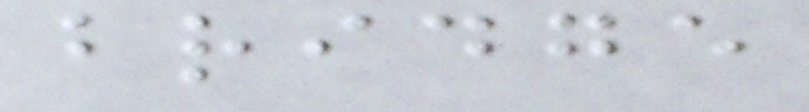bridge
